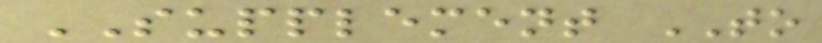SUPPLEMENT TO
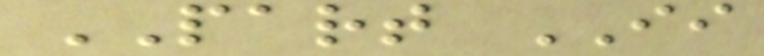PART II
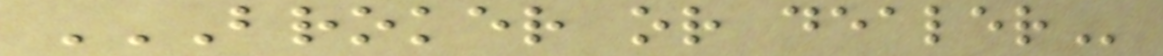BROKER OR DEALER
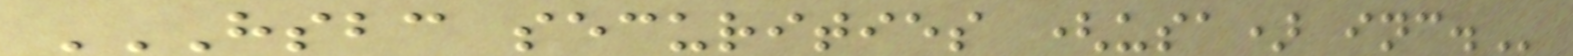HSBC SECURITIES (USA) INC.
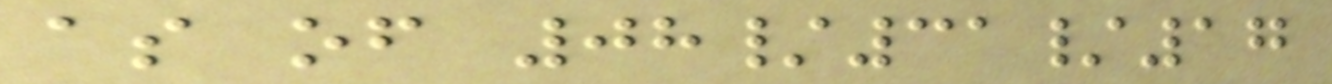as of 08/31/17
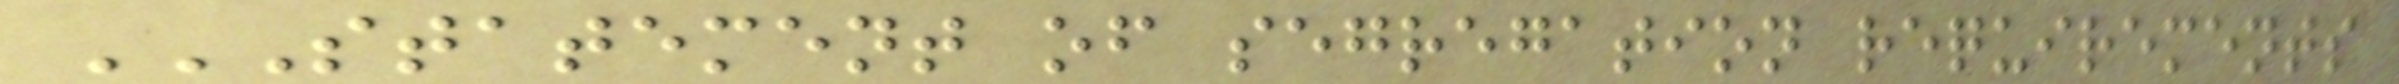STATEMENT OF SEGREGATION REQUIREMENTS
